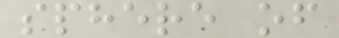sphere of
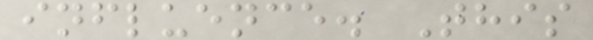influence. This
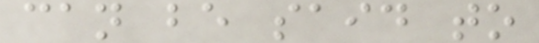can be said to
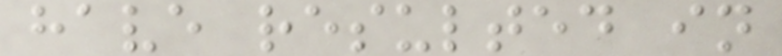have resulted in
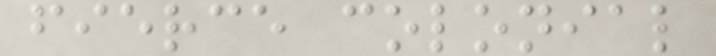fierce colonial
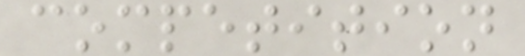competition
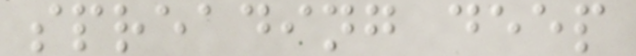spreading deep
